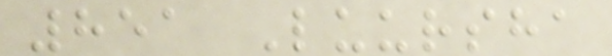851 Luursha
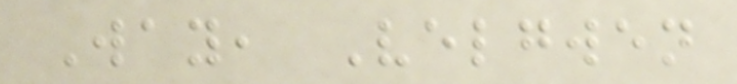Way, Velgwen
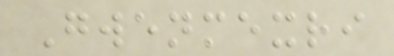Gwenmexri
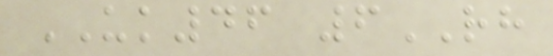UK46 6RH
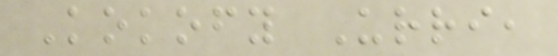Kokofy Urri,
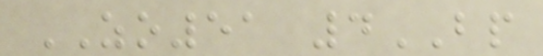ZO51 4BP
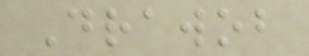Drawob
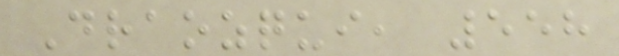Draozqui, 558
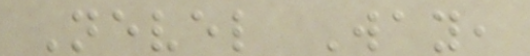Nevel Way,
